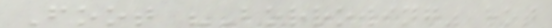Foot "Borrowing" hot
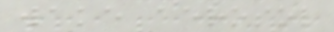wake aerosol
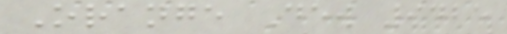Orange Dew 9425
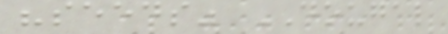"seeds" DOUGAL
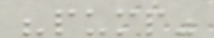"pump"
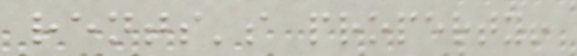rents's property!
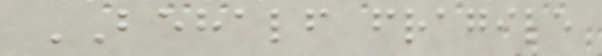BEHALF fragile
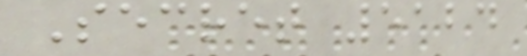Secret 5124
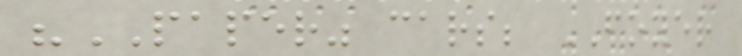"PAPER" cars; FOYER
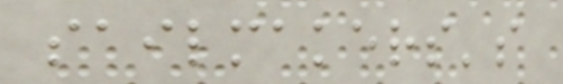sailmakers's
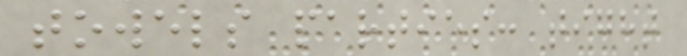towels parties: tight
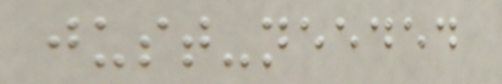just-needed
